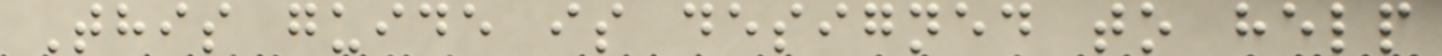This guide is designed to help
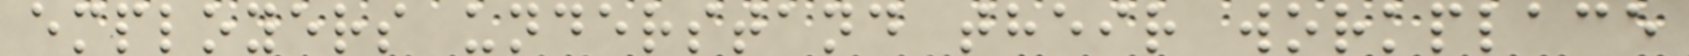employers understand their workplace
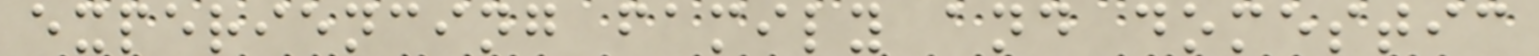experiencing family and domestic
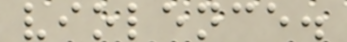violence.
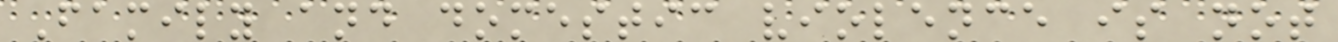Family and domestic violence is not
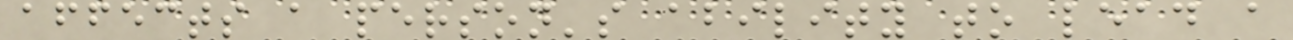affects a person's ability to lead a
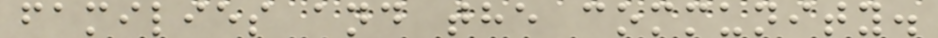families and the community.
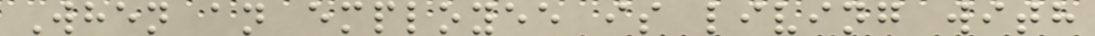When an employee is living with
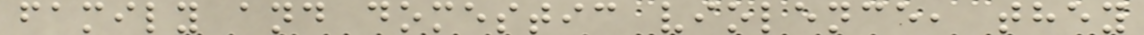family and domestic violence, they
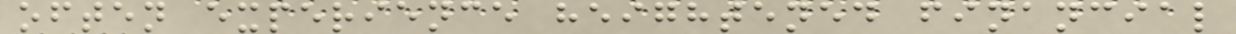often experience heightened financial
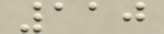110
